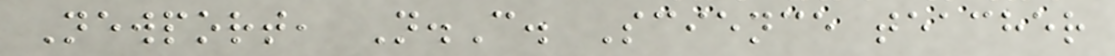Newport, N.C. Science teacher
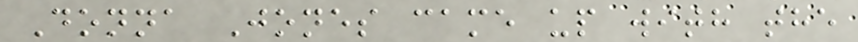Donna Jones came up with the
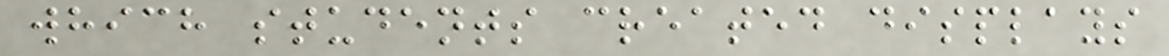which students created displays
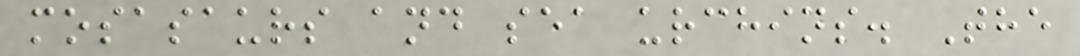mosasaurs and sea urchins. The
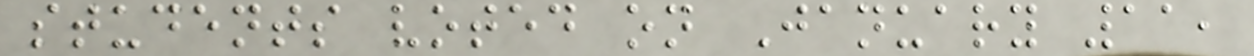students voted on January 11,
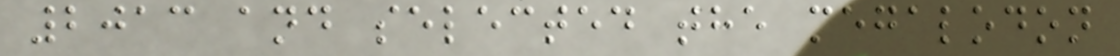2013 and selected the megalodon
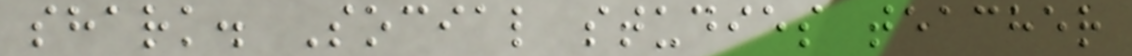shark. Social studies teacher
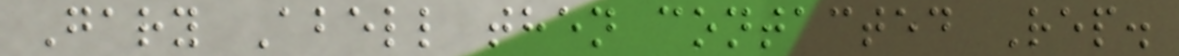Gary Abell then contacted Rep.
